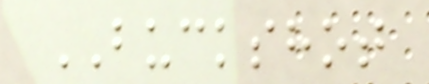BUCKSHOT
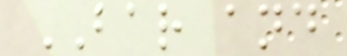BAR and
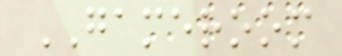GAMEROOM
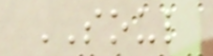SOUL
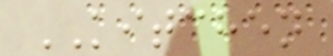KITCHEN
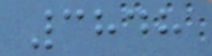3848
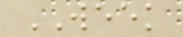WEEK
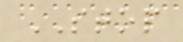STOP
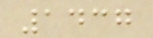1437
